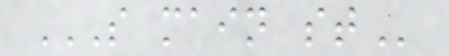S MAIN ST
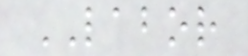LABOR
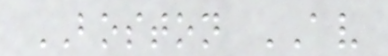BOSTON AV
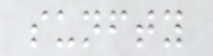sunfty
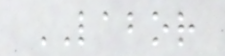LABOR
